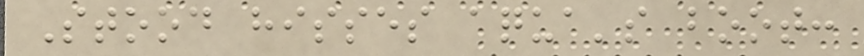Stood hisses aqua's boot:
